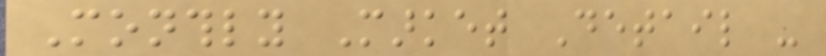Monthly Market Detail -
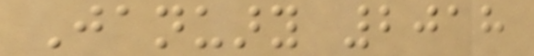January 2018
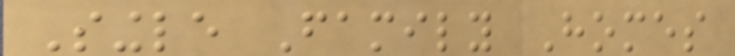Single Family Homes
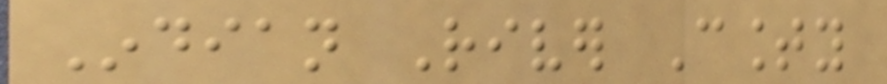Indian River County
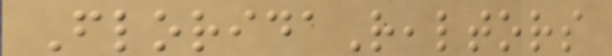FloridaRealtors
